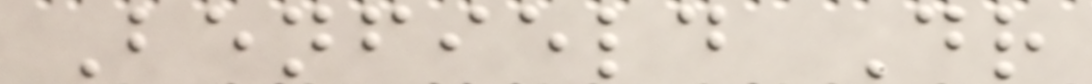Benfield Dr
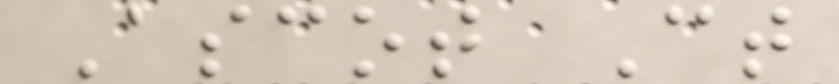Ascot Ct
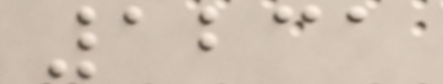1231
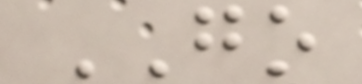GO
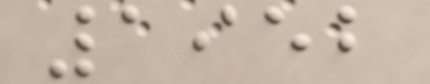1952
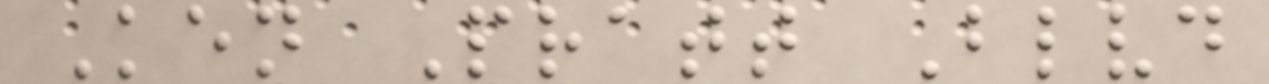Ken Pratt Blvd
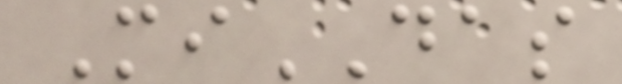MiDAS
